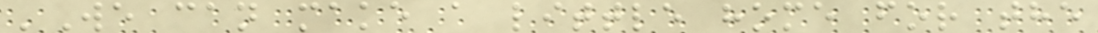'We can make a little home for the
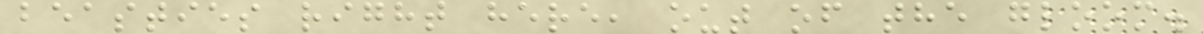beasties right here, out of the gloom.
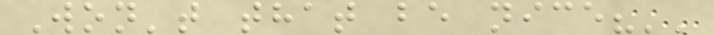Won't that be nice?''
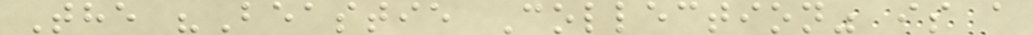The "Beastie Collection" is a
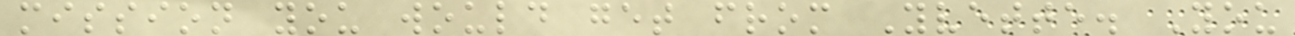mission you would get from Yvette. You
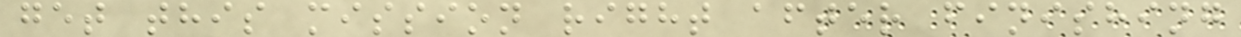get this mission right after finishing
